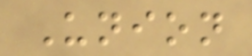Union
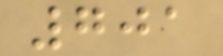701
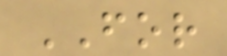FOR
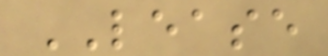LEASE
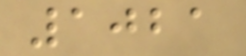1021
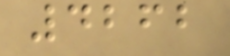4262
